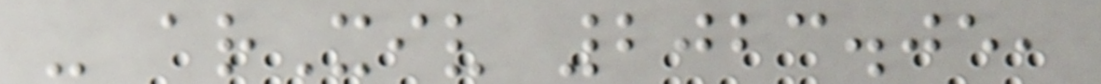- arXiv 2023.05,
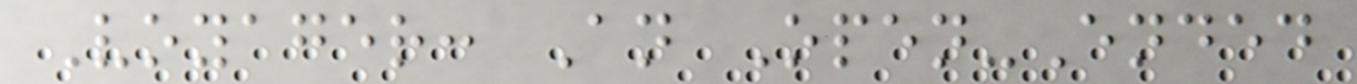Voyager: An Open-Ended
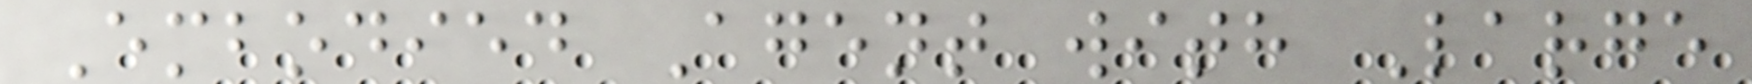Embodied Agent with Large
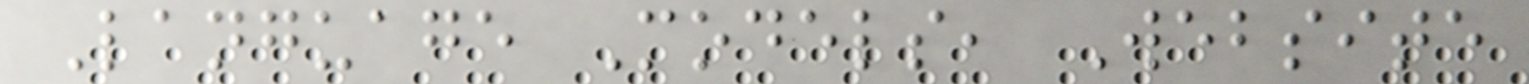Language Models, Website
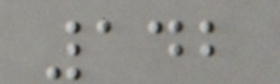142
